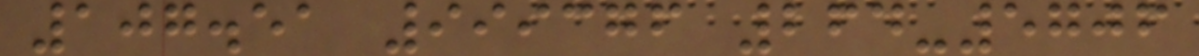107.51 999376 264-5706
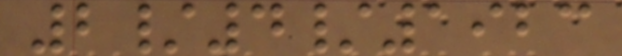2/4/1923
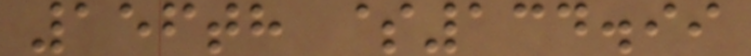156th $134.99
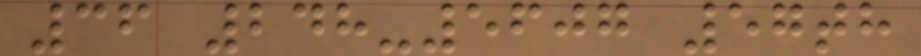36 248-5607 57th
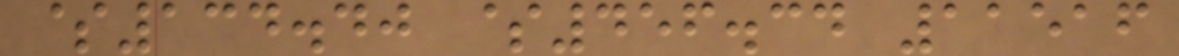$134.40 $456.34 11516
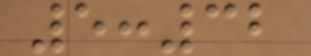5:32
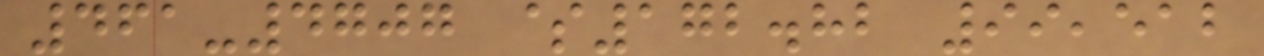461-4707 $172.82 99,512
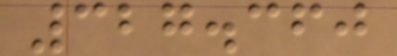327.360
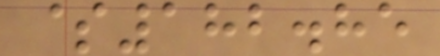$182.85
